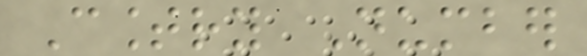Country Number
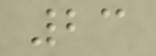23
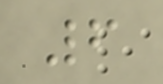6
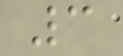3
